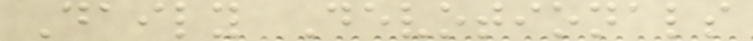Daily Devotionals
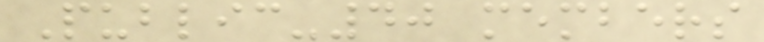Public-40 members
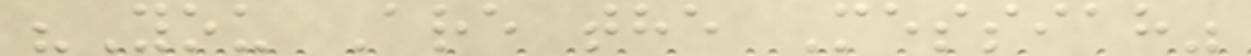"You Are the Messiah"
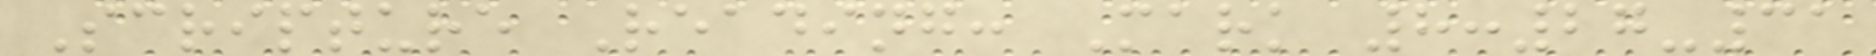Scripture Reading: Mark 8:27-31
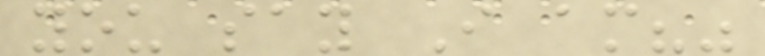you say I am?"
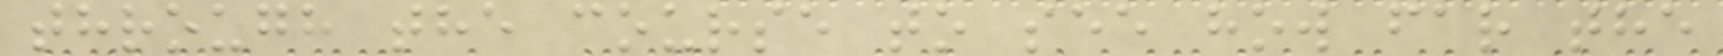through the course to see how far the
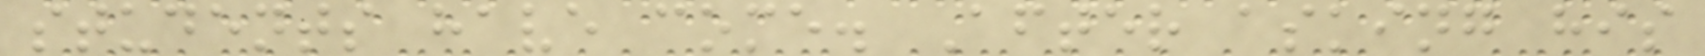students have come. After asking his
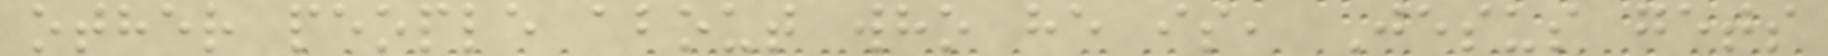other people about who he is, Jesus gets
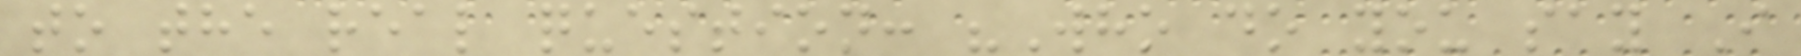to the real question: "Who do you say I
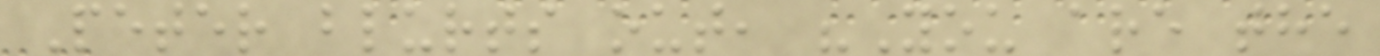Peter blurts out, "You are the
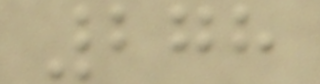278
